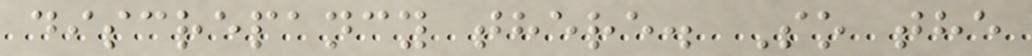discrepancy there. So the
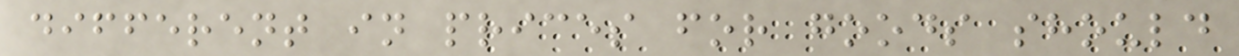different in prices for goods should
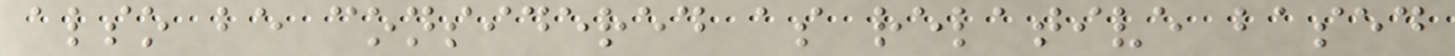also be considered as relative based
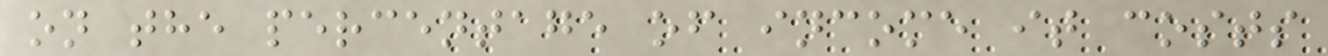on the percentage of income it costs
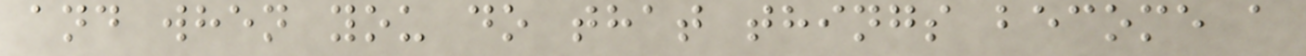and when you do that things become a
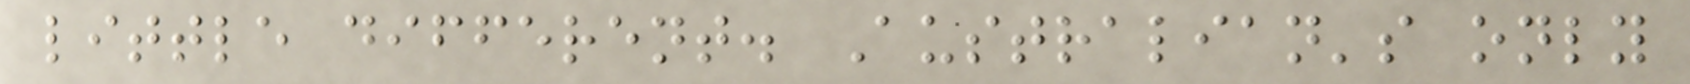little different. Australian's only
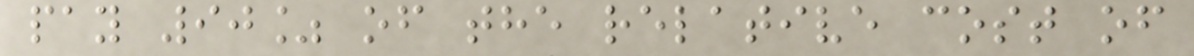pay 90% of the relative cost of
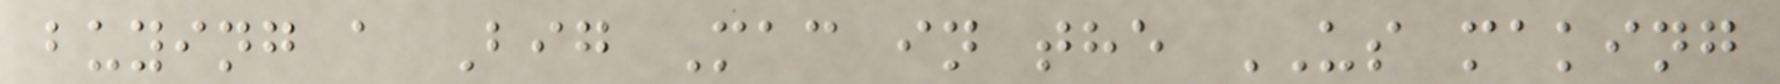buying a Big Mac in the US making
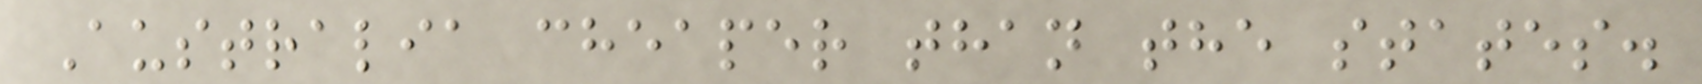Australia cheaper than the states.
